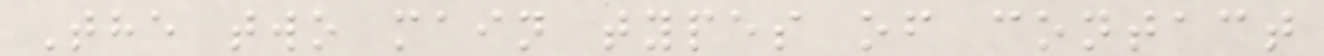The two main types of contact
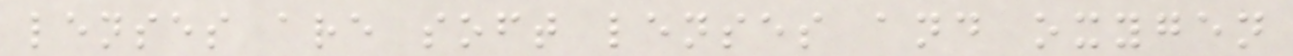lenses are soft lenses and oxygen
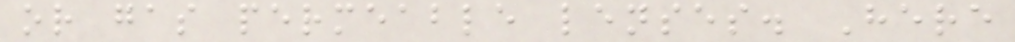or gas permeable lenses. Here
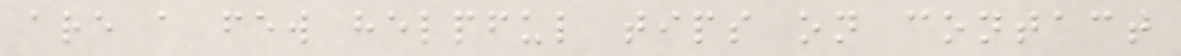are a few helpful tips on contact
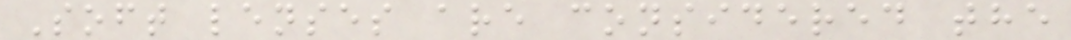Soft lenses are considered the
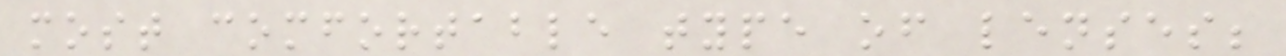most comfortable type of lenses;
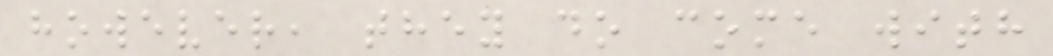however, they do come with
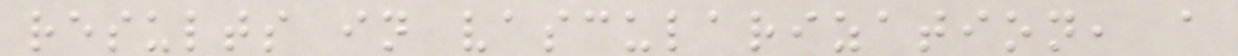results in vascularization, a
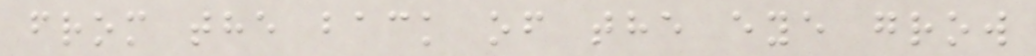from the back of the eye grow
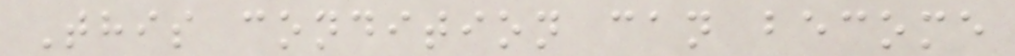This condition can become
